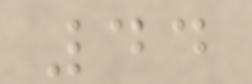44
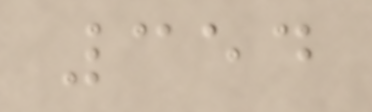354
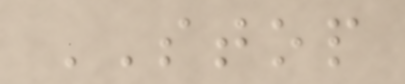STOP
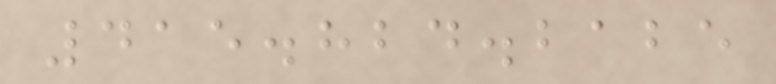415.824.2125
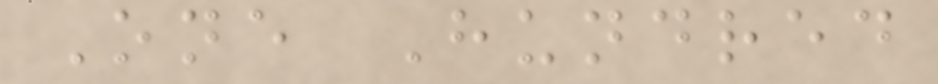One Hundred
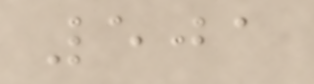501
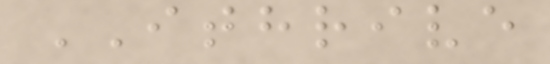ITHRIVE
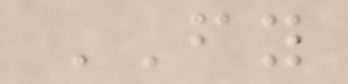FY
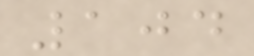104
